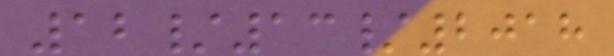12/13/2018
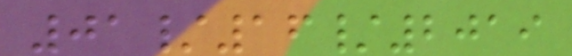01/16/2019
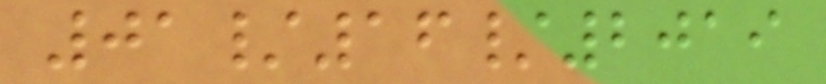01/16/2019
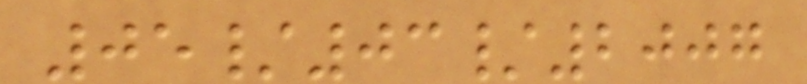05/03/2007
